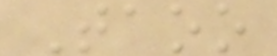Taoo
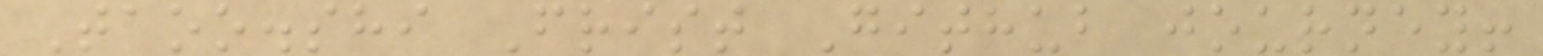Taoo.shi Frist Github journey!
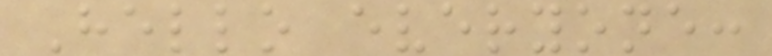Hello everyone:
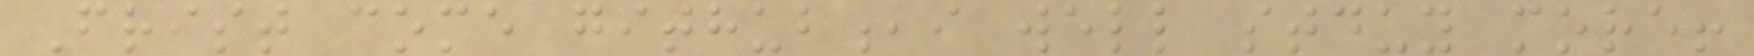Frist come github,i well stduy more!
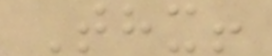Thx!
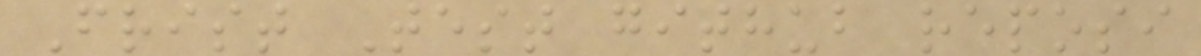Frist Test github reposi
